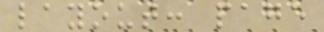layout: page
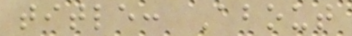title: About
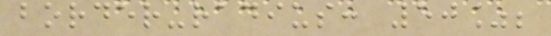border-radius: 50%;
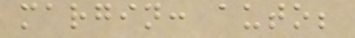margin: auto;
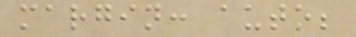margin: auto;
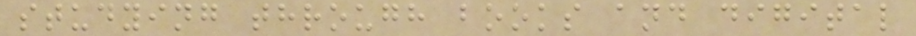studying through books and digital
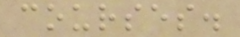courses.
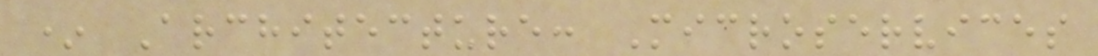* Architecture: Microservices
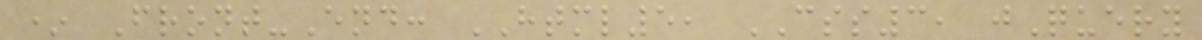* Front-End: HTML5, CSS3, jQuery
